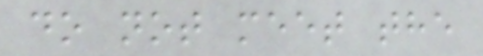do not meet the
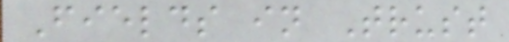Fields in Trust
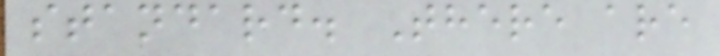standard. There are
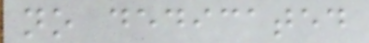no dedicated
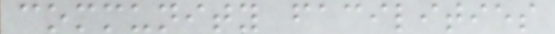community facilities
